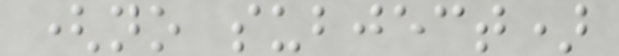(no subject)
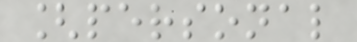[personal
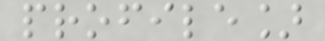profile]
